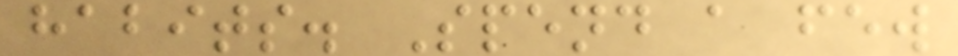habits. Spend a few
